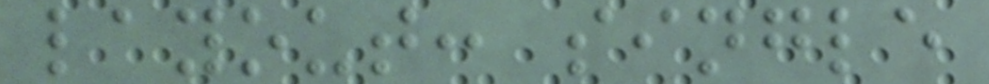layout: single
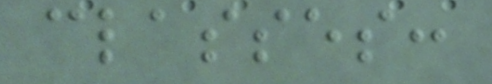classes:
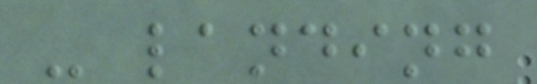- landing
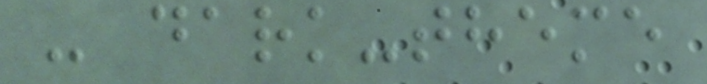- dark-theme
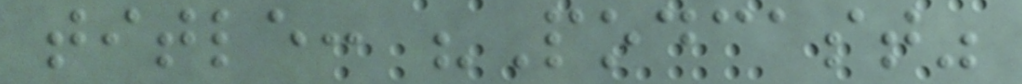title: "Podcast"
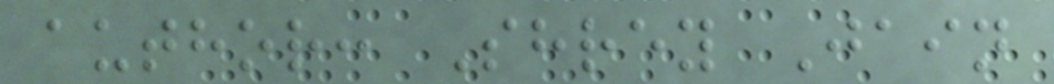author: Shrey Jain
